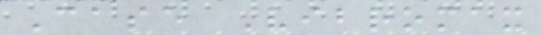Case Vibromax
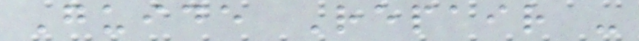Guide Repair -
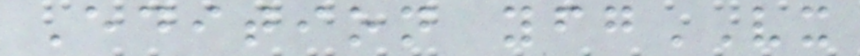Edition yfgVX
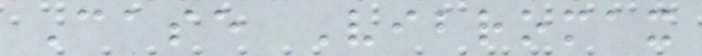Case Vibromax
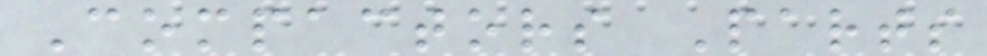Compactors Parts
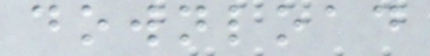download
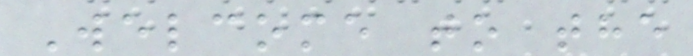Welcome to the
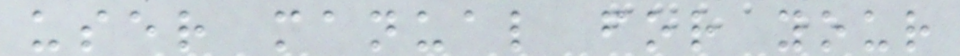user manual for your
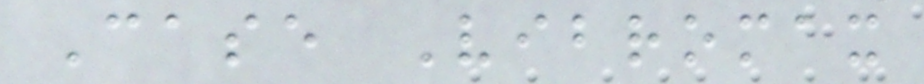Case Vibromax
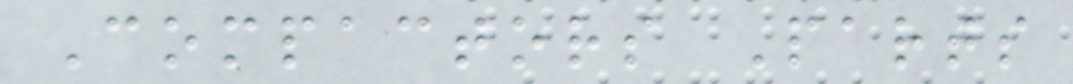Compactors Parts
